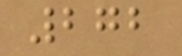272
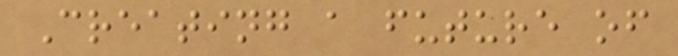Creating a future of
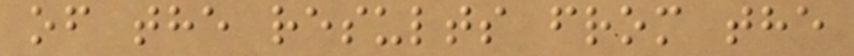of the results from the
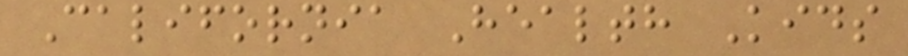California Health Kids
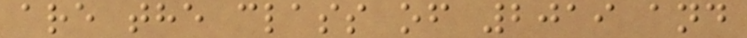are the class of 2019 and
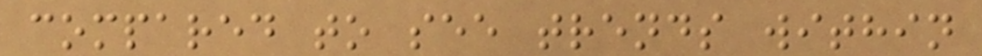compared to see trends within
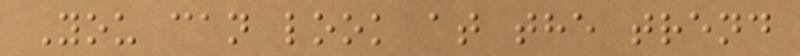You can look at the trend
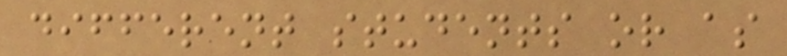different students or as
